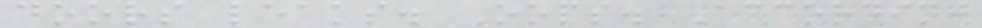doors leaks. Oops. According
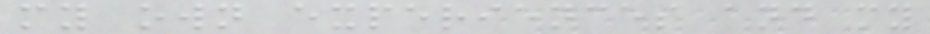my own experiences and my
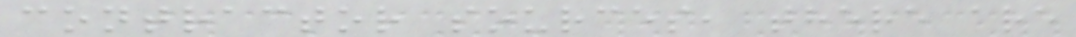contractor sources, there are
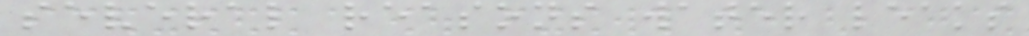several reasons water leaks
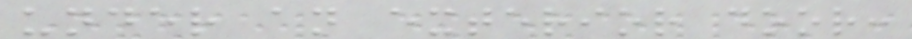under an exterior door:
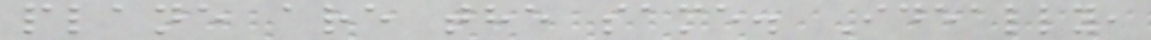plane are the same. Ideally,
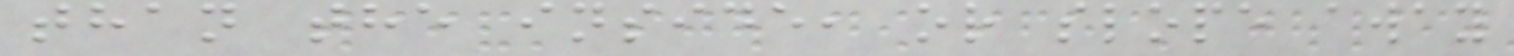than the inside, or slope away
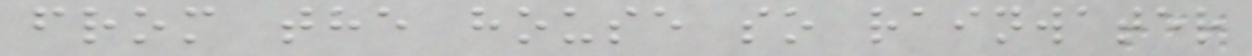from the house so rainwater
